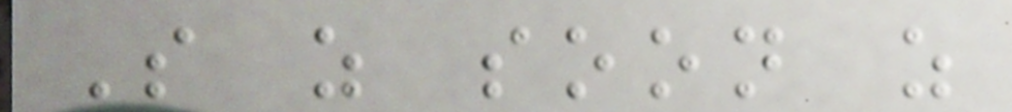So as soon as
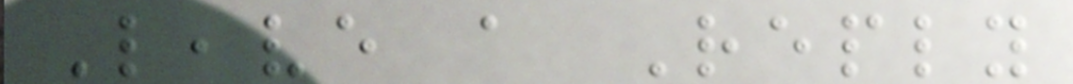Leave a Reply
